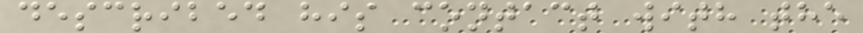described his contact with the
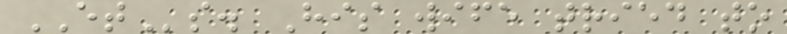ETs. His wife tried to
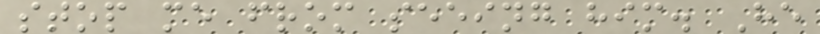stop me from seeing him. He
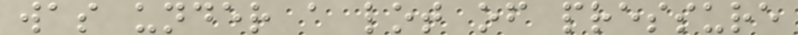was under a lot of pressure
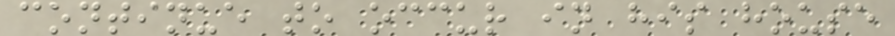continue to occur in his house
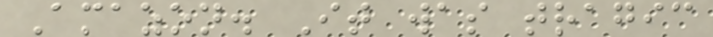Amazon. It was tragic
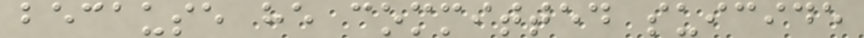because he committed suicide
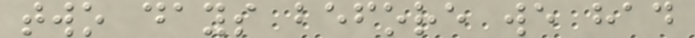two days before we had
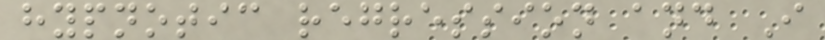hypnotic regression and I
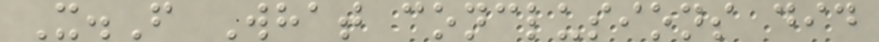X.F What conclusions did
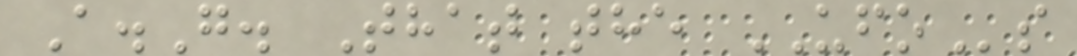A.G. That the UFOs
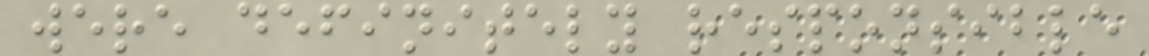were definitely responsible
